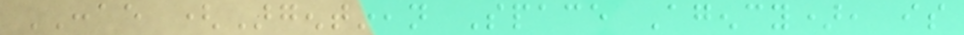CONAE (Argentinean Space Agency), is
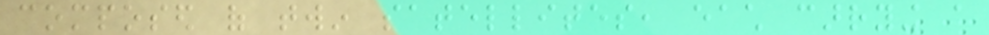composed of twin satellites, each carrying a
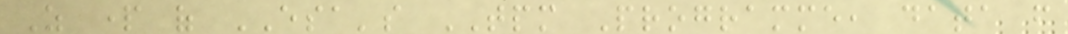As part of ESA's TPM Programme, data from
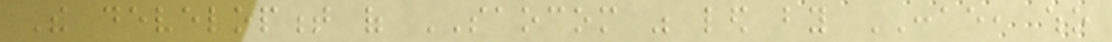The development of SAOCOM was led by CONAE, who
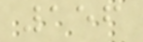156
